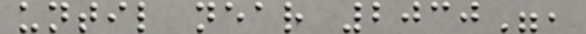until near 2030",
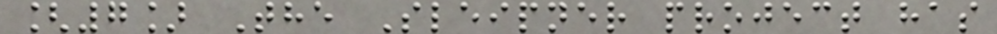[7] The Sleipner project has
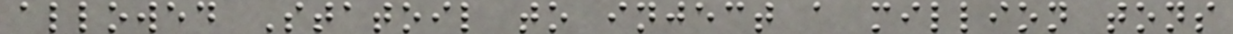allowed Statoil to inject a million tons
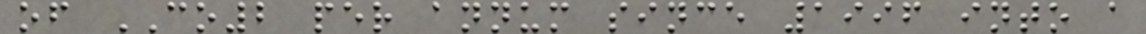of CO2 per annum since 1996 into a
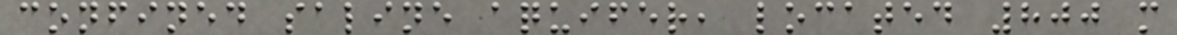confined saline aquifer, located 800 m
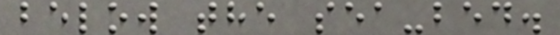below the sea-bed.
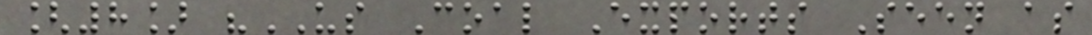[8] "US Coal Exports Seen as
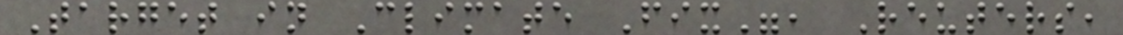Target in Climate Fix", Reuters,
